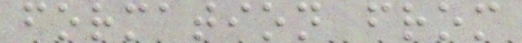formation from
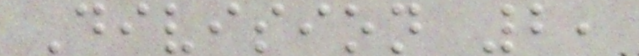Division 2,
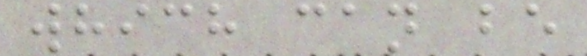which can be
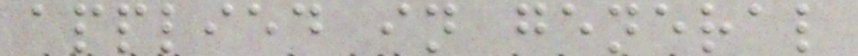applied in general
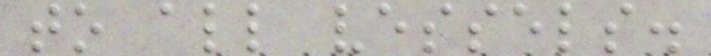to all vessels.
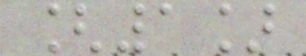[1]
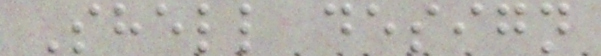Shell design
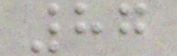87
